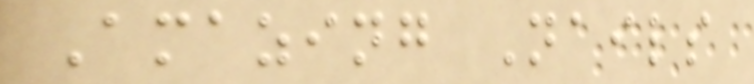Amazing Nails
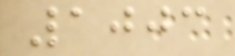1003
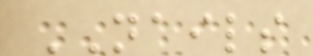NAILS
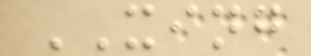XING
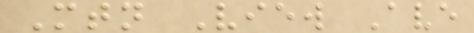Mtn View Ave
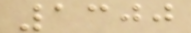1300
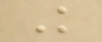K
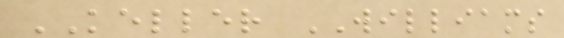KELLER WILLIAMS
